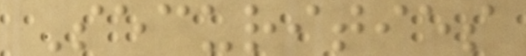Securities
